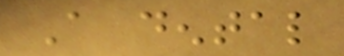A dental
